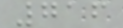716
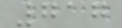717
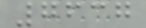7637
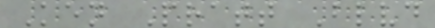Ken Pratt Blvd
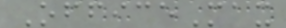OfficeMax
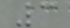3
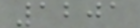1201
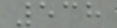538
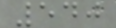540
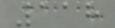118
